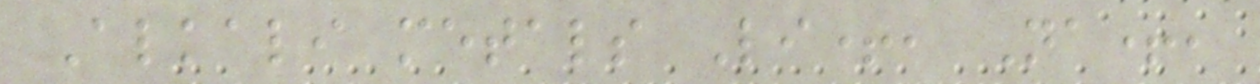Alkali metals Li+, Na+,
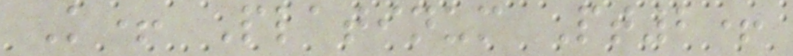K+ Platinum Pt2+
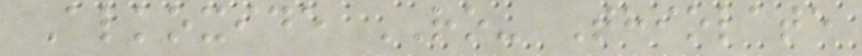Alkoxide RO- Thiolate
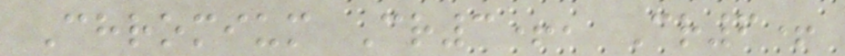Chromium Cr3+, Cr6+
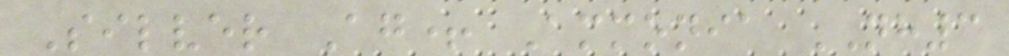Silver Ag+ Ammonia NH3
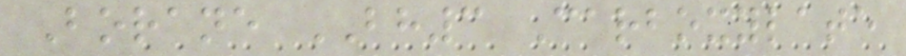Borane BH3 Carboxylate
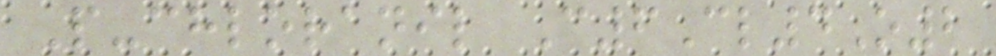P-chloranil C6Cl4O2
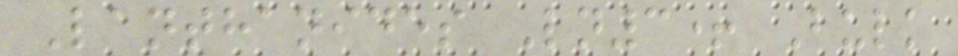Lanthanides Ln3+ Bulk
